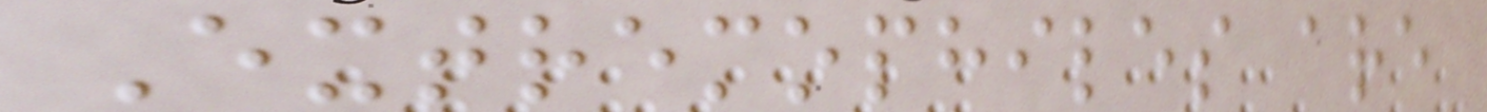Extremophiles are
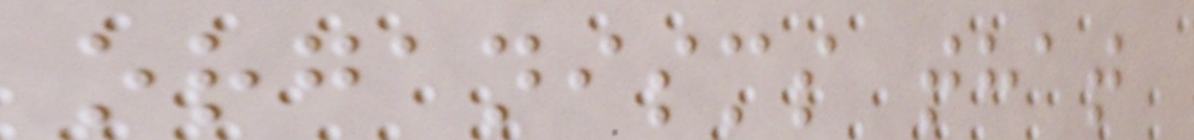organisms that
